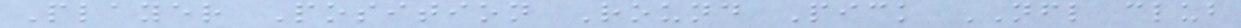Player Position Round Pick NFL club
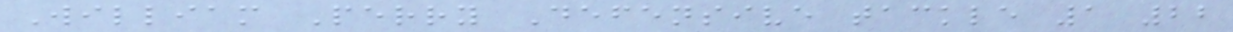William Perry Defensive tackle 1 22
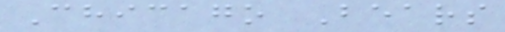Chicago Bears
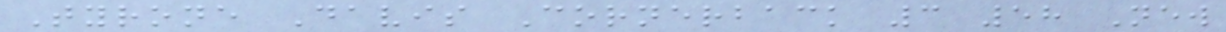Tyrone Davis Cornerback 3 58 New
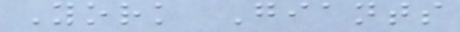York Giants
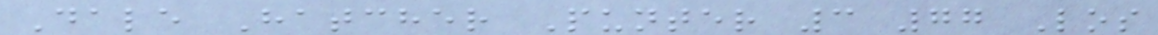Dale Hatcher Punter 3 77 Los
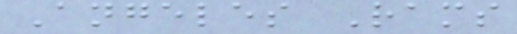Angeles Rams
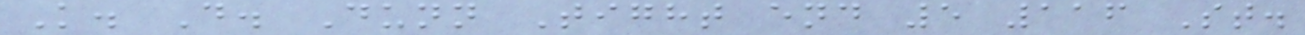K. D. Dunn Tight end 5 116 St.
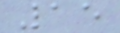15
